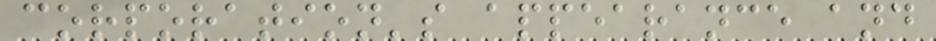corporation's appearance and
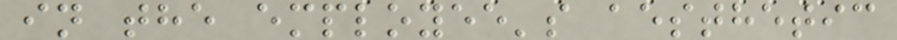in the employee's aesthetic
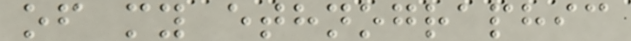of my ethnographic
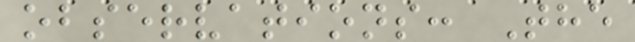observations: The
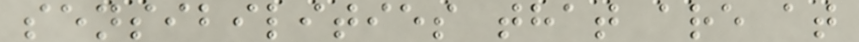sensibilities that are at
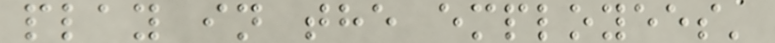play in the employees'
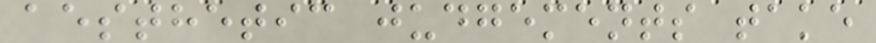aesthetic judgements take
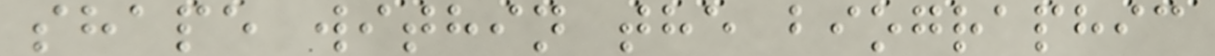shape within the biographic
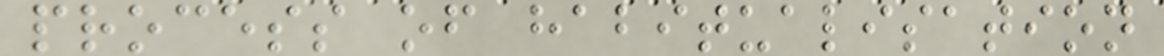process of habitualisation
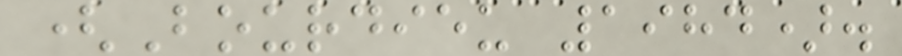(Bourdieu 1984).
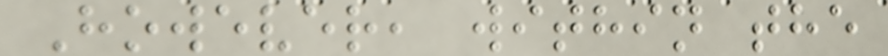However, within the
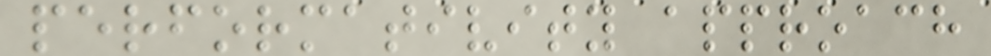performativity approach
